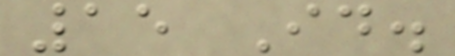15 Id.
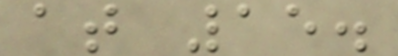at 15.
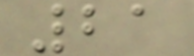21
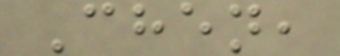Chen,
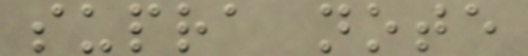supra note
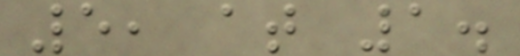5, at 1.
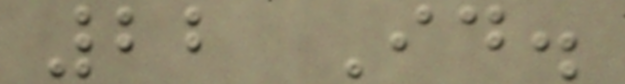22 Id.
